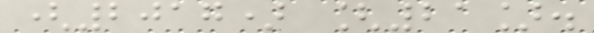(2017) [21].
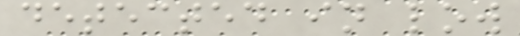detected in low
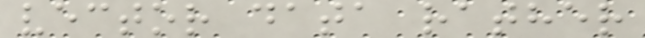vector data rather
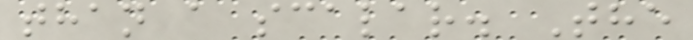than a scalar. The
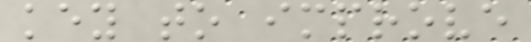key to improve
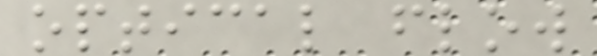optical flow
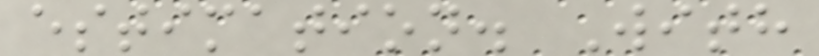estimation. With
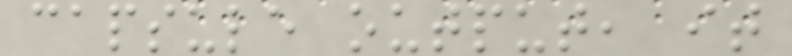capsule output, it
